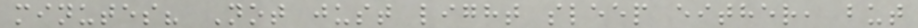minutes? Not just light sleep either, but
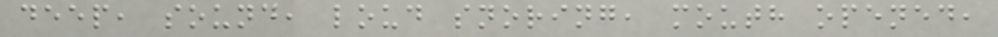deep, sound, loud snoring, mouth opened,
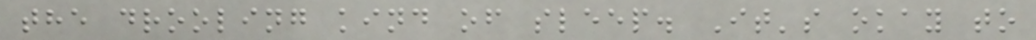the drooling kind of sleep. It's okay to
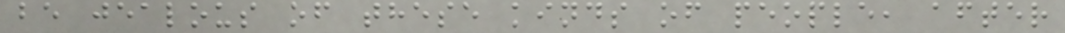be jealous of these kinds of people, after
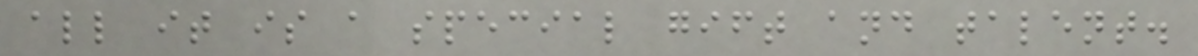all it is a special gift and talent.
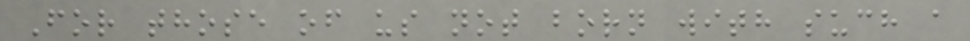For those of us not born with such a
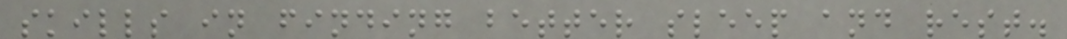skills in finding better sleep and rest.
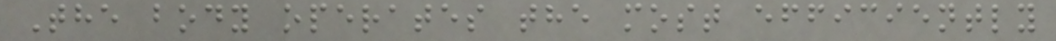The body operates the most efficiently
